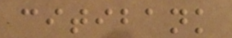citibank
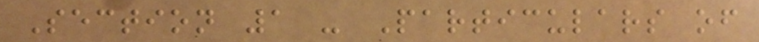Section 1 - Particulars of
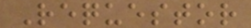Requestor
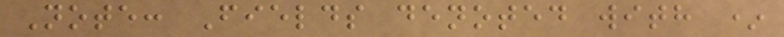Note: Fields denoted with *
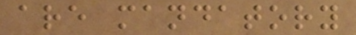are mandatory
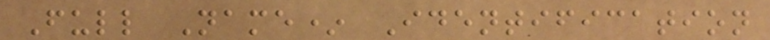Full Name* Identification
